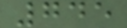745
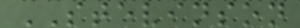STEVINSON
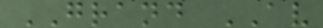GRAND AV
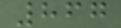867
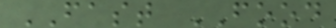FAST FOOD
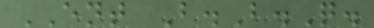ENT B.B.Q.
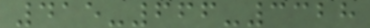415-666-3328
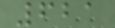621
